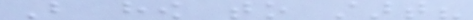But how to start?
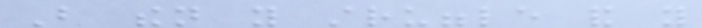But then you struggle and you
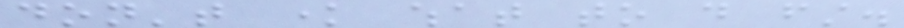don't know what to do first.
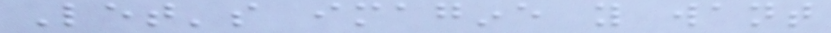Let's imagine you want
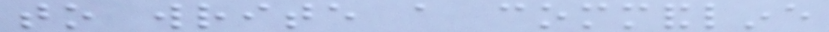to write a commandline
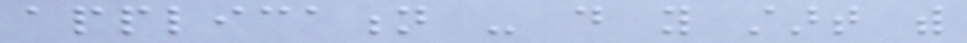application - do you start with
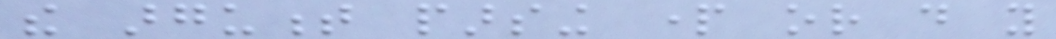the argument parsing part or do you
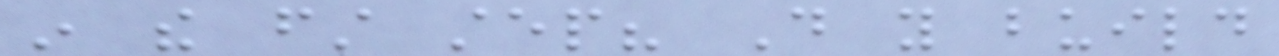in the first step? Do you build
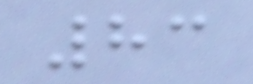83
